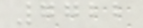7722
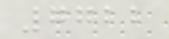7722
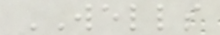WELLS
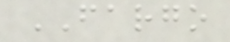FARGO
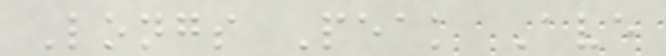Longs Peak Ave
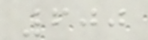600
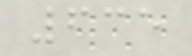635
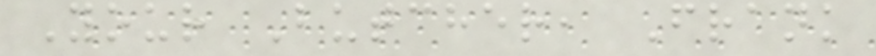Your Butcher, Frank
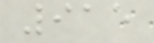915
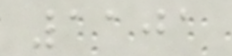1101
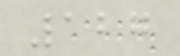127
